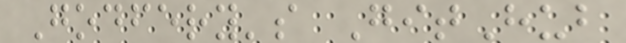Godfery's GitHub
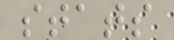stats
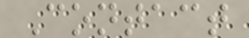Contact
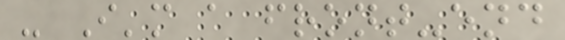- I'm a front-end
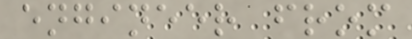engineer from
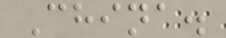China.
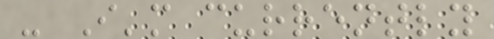- I'm currently
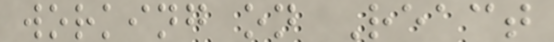working on React
